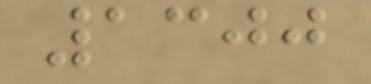1300
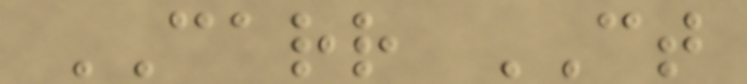CARR CT
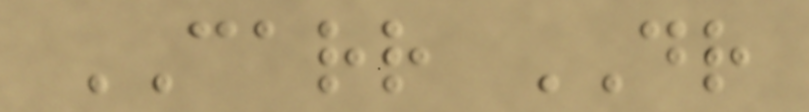CARR DR
